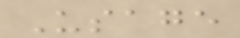Usage
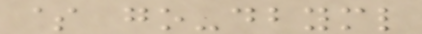$ go-dbyml
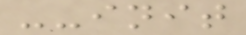--init
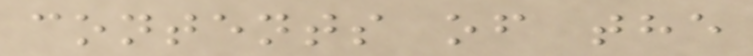contents of the
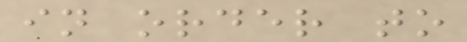in order to
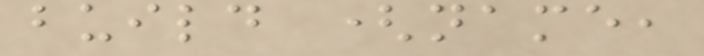build (name,
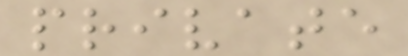private
